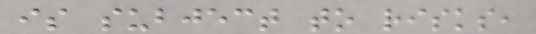is subject to risks,
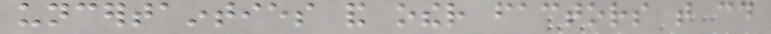uncertainties and other factors that could
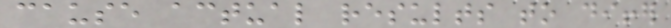cause actual results to differ
